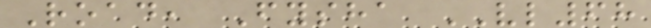Road, Fysha VL68
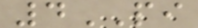4PI
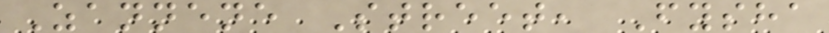Zannene Street, Fysha
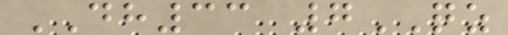DH33 7QZ
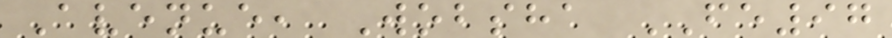Avenue, Wobsha FE97
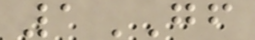1GF
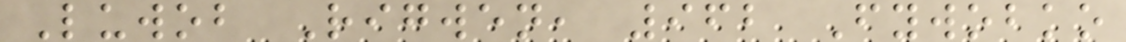Luwob Rigwen, 962 Fywobko
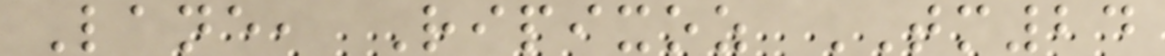Lane, Ripixoz TM24
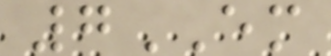7EM
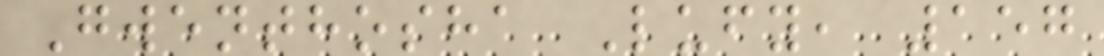Gwenthosha Lufy, 157
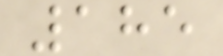185
